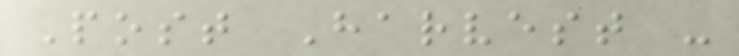Post Harvest -
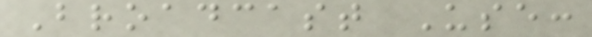Broadcast Use:
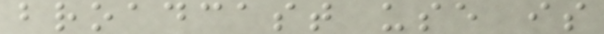broadcast use is
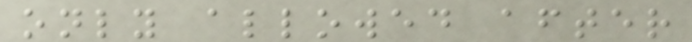only allowed after
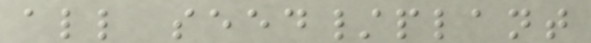all seed/plant
